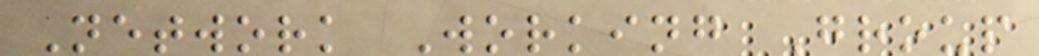Network Working Group
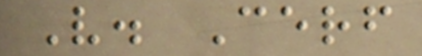V. Cerf
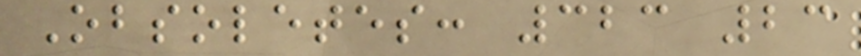Obsoletes: 323 23
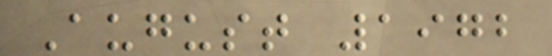August 1972
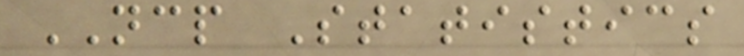NCP Statistics
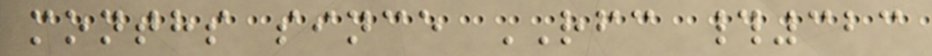months since RFC #323
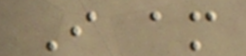I am
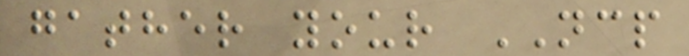gather your NCP
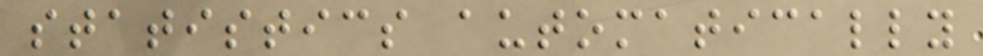statistics automatically
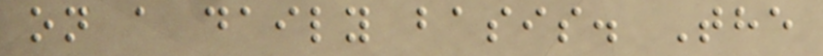on a daily basis. The
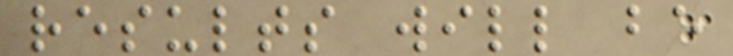results will be
